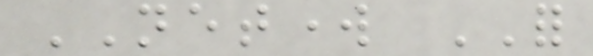NETWORK FOR
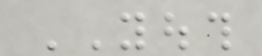YOUTH
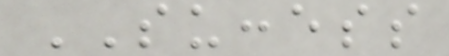SUCCESS
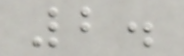2.
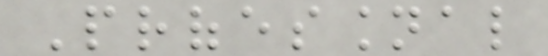Professional
